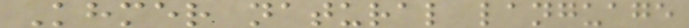Khmer natural language
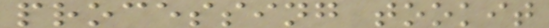processing tookit
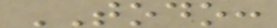TODO:
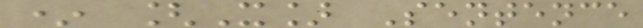* [X] Sentence
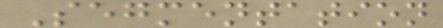Segmentation
